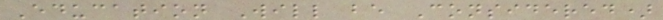Education Will be Considered)
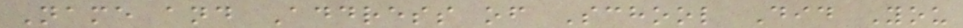Name and Address of School Did You
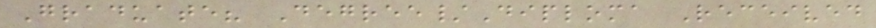Graduate? Degree/Diploma Received
